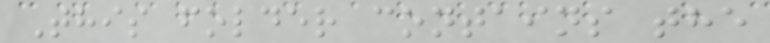This folder contains the
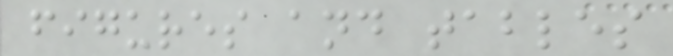figures and tables
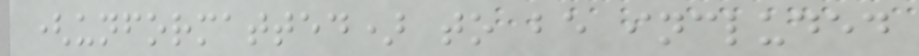(unformatted) to be included
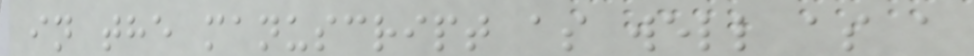in the manuscript as well as a
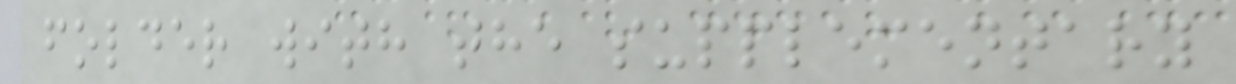folder with the supplementary
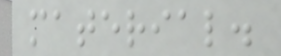material.
